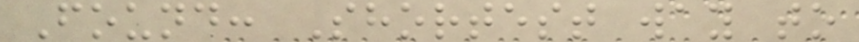Found: Shortest way to
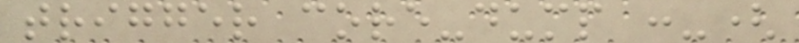trigger core-dump :-(
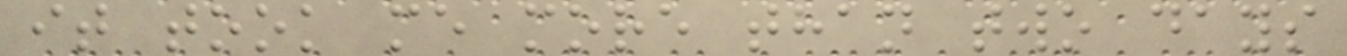it took me more than two days
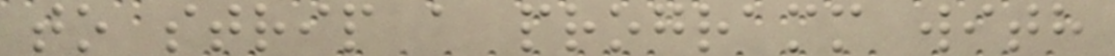to strip a programm with
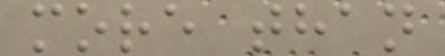more than
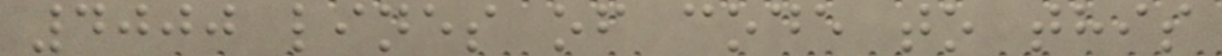4000 lines of code to this
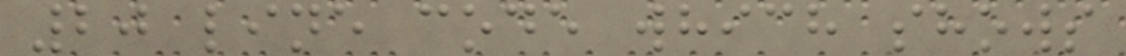20 line code which shows
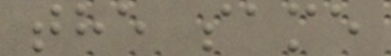the same
